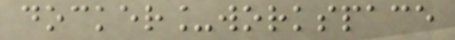docker_workspace
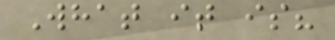What it is?
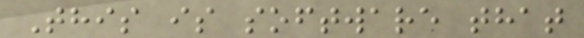This is software that
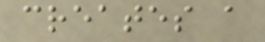creates a
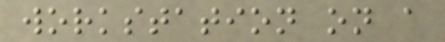workstation on a
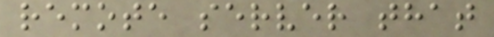remote server that
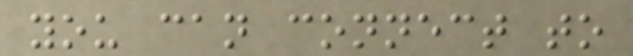you can connect to
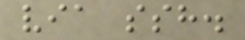via ssh.
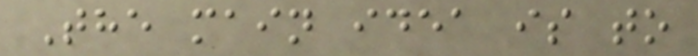The main idea is to
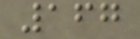167
